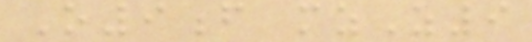O9f mzZ9
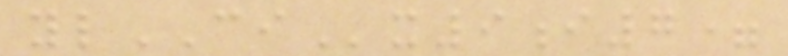ylCIx9i7=
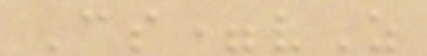Cs=vZ
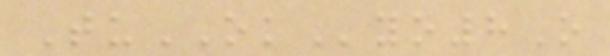TuOKyo8O
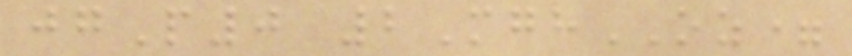jgP0 2MghOZ=
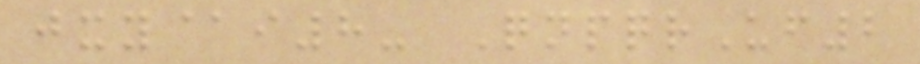jxy@i8- QnpqrUf2
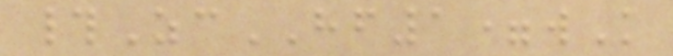#ZcHF1=wK
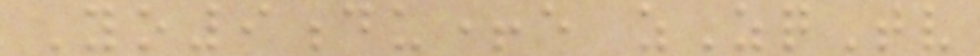Yo9du+e zZqTv
